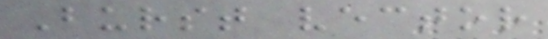Burst vector
